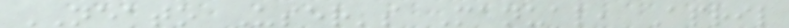NEATO User's Manual, April
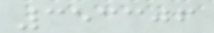353306
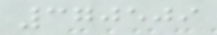370509
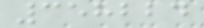358224
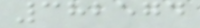382574
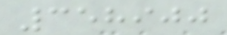358900
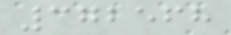372568
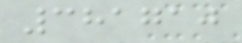381710
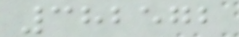382572
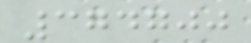374700
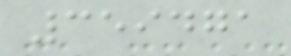359471
